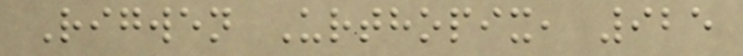Rigwen Urthopix, 925
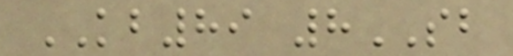KB89 8SB
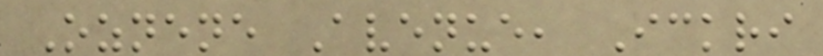Oznene Avenue, Ickri
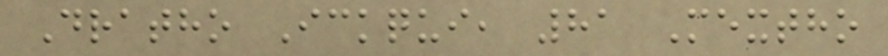Dratho Ickqui, 81 Mextho
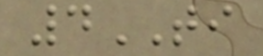4TI
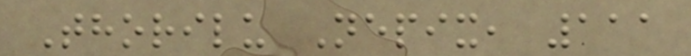Thorilu Nepix, 111
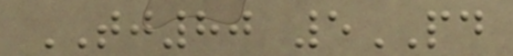TJ80 5PD
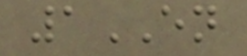1EN
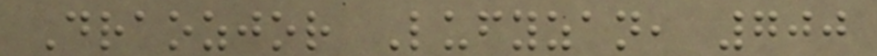Draozjor Lufyzan, 700
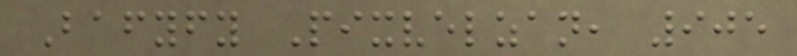Bafyfy Pixvelzan, 905
